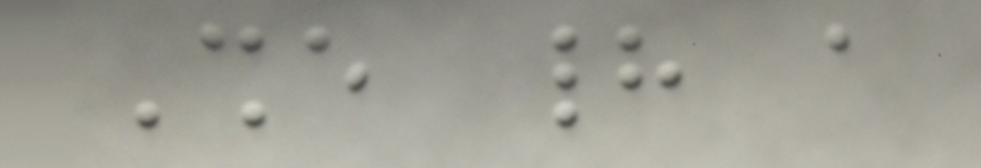She had a
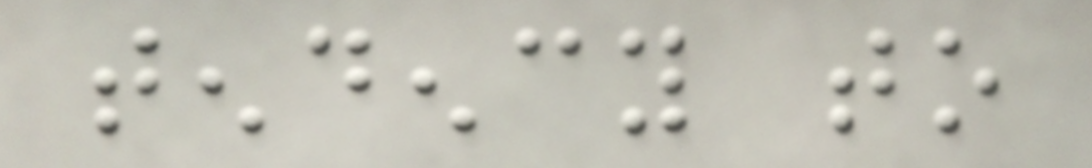tendency to
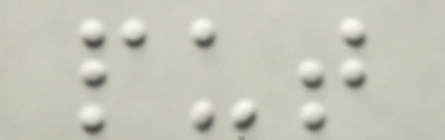put
